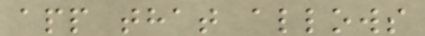app that allows
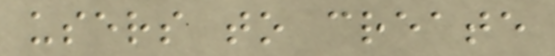users to create
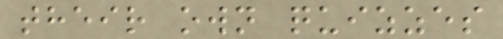their own quizzes
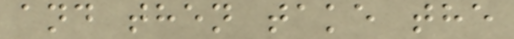and then take the
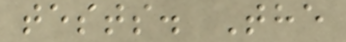tests. The
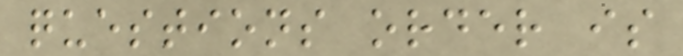questions order is
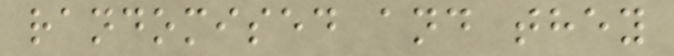randomised and they
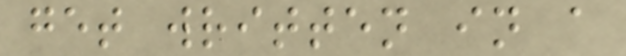get written in a
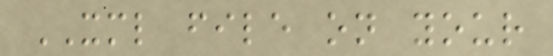XML file on your
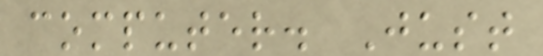computer. Just
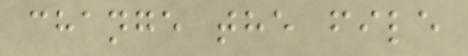change the file
